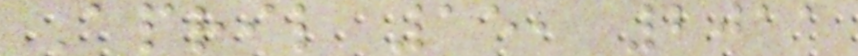April 15, 2011
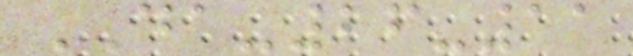DA-26-11
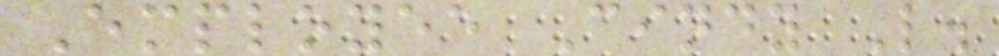Employee Cindy L.
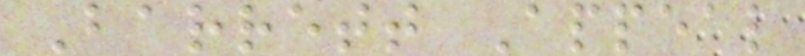Barrett Appeal
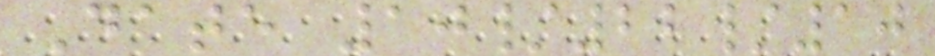Date 10/22/10
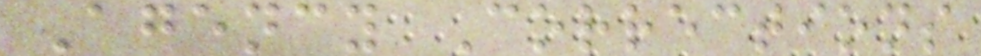Agency Corrections
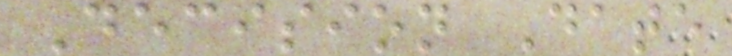Decision Date
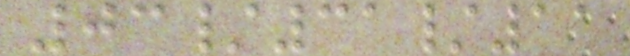03/31/11
